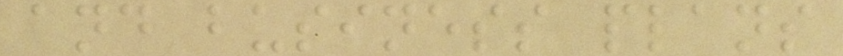and business plans
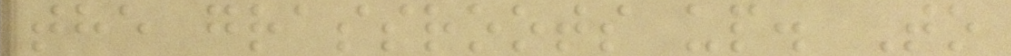the grassroots up. To
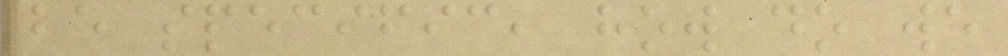be specific, how do we
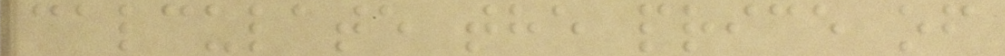calculate the price of
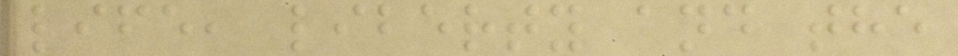life, liberty and the
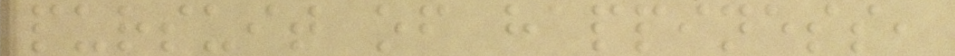pursuit of happiness,
